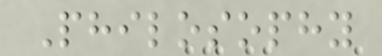Philosophy
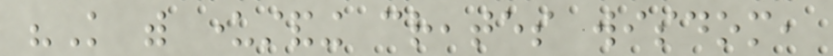"Knowledge with understanding creates wisdom,
